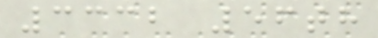3332 56th
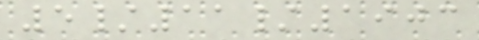5/11/1903
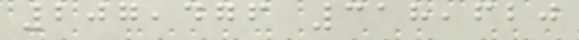207,476 318,620
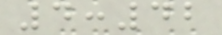4:42
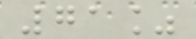71%
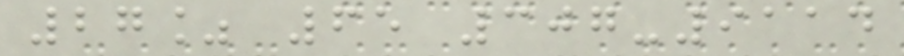27% 65 307-9114
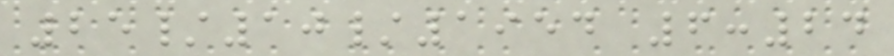25/10/1954 6:24
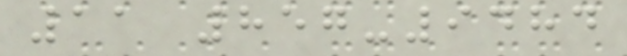11 857-9484
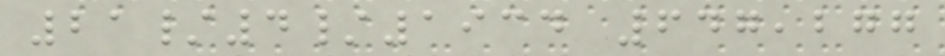21/4/1934 647,277
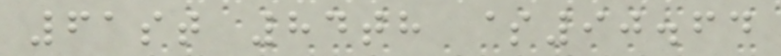61st 84th $90.64
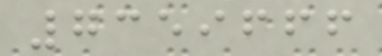7359666
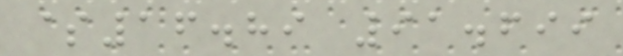$16.89 91.699
